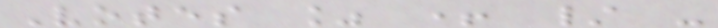Votes % + / -
